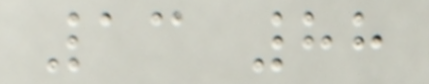13 88
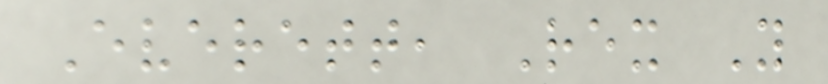Everett, Rex Y
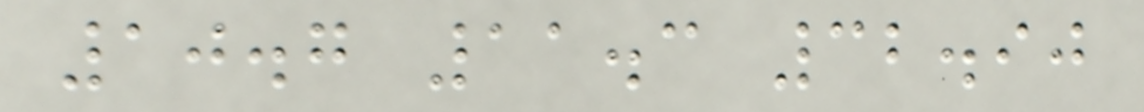10.7 11.3 32.90
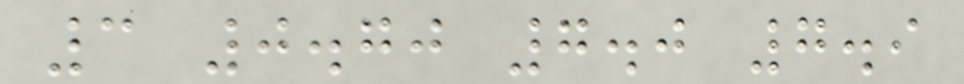3 0.70 7.0 7.9
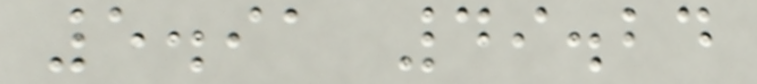5.91 49.24
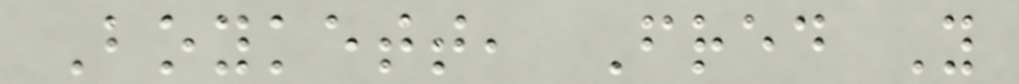Boykett, Fred Y
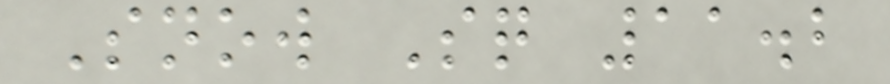Snow Sq 11.2
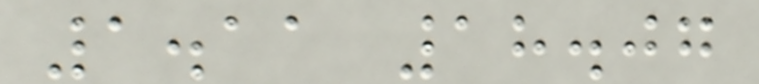1.11 18.07
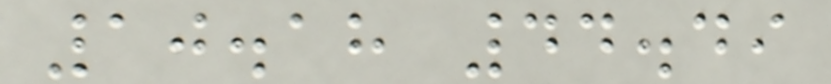10.18 44.49
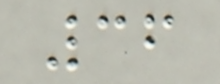36
